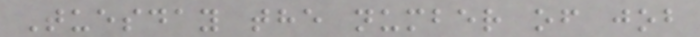Tuesday the number of job
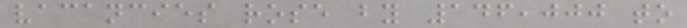vacancies rose by 146,000 to
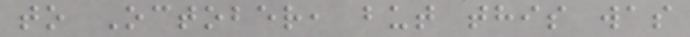to October, but this was
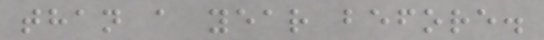than a year before.
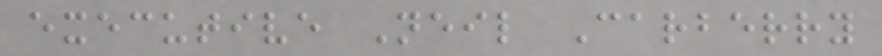executive Neil Carberry
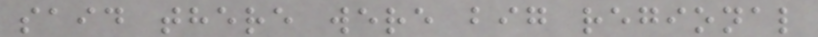said there were big regional
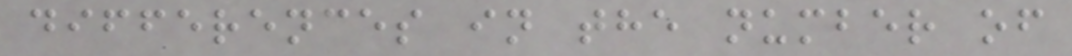differences in the number of
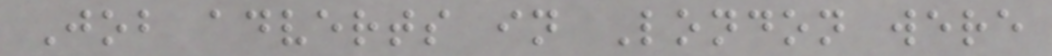Job adverts in London were
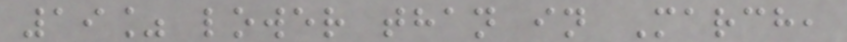19% lower than in March,
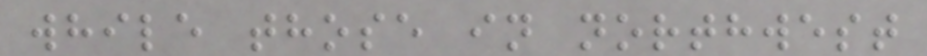while those in northwest
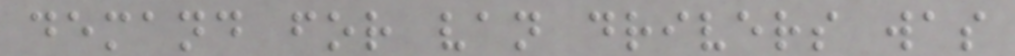demand for van drivers was
